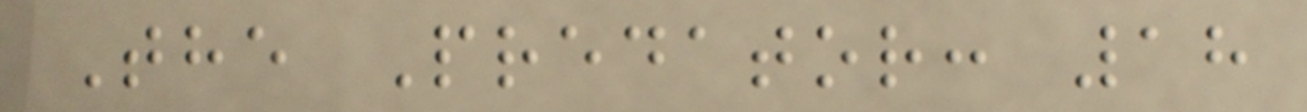The Predator: 18
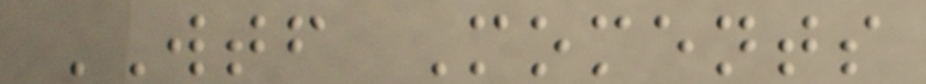WTF Moments
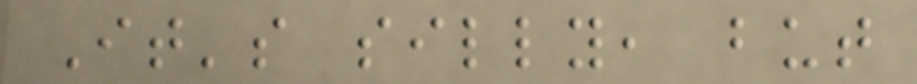It's silly, but
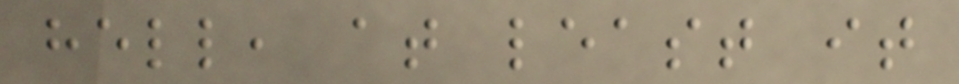hell, at least it
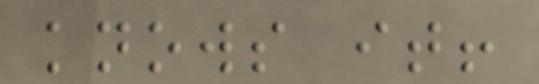knows it!
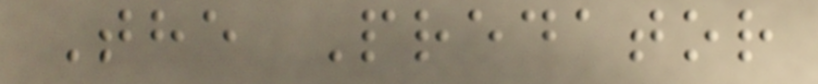The Predator
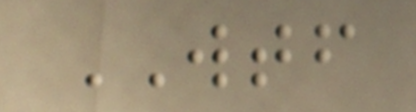WTF
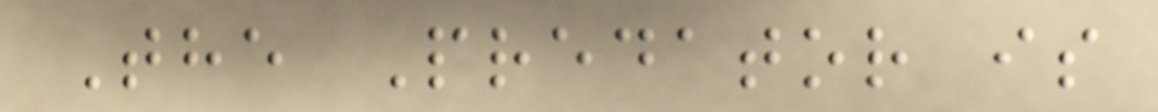The Predator is
